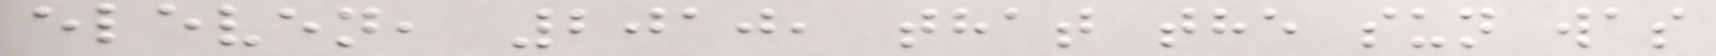eleven, 2010, that the sun was
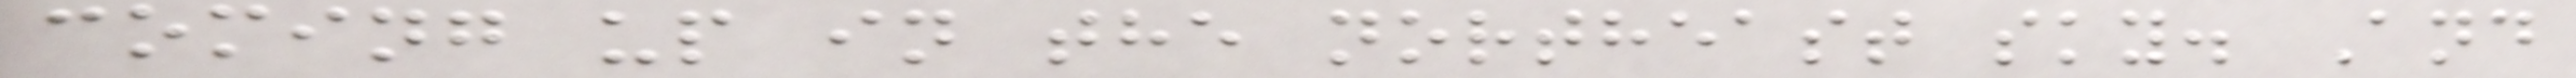coming up in the northeast sky. And
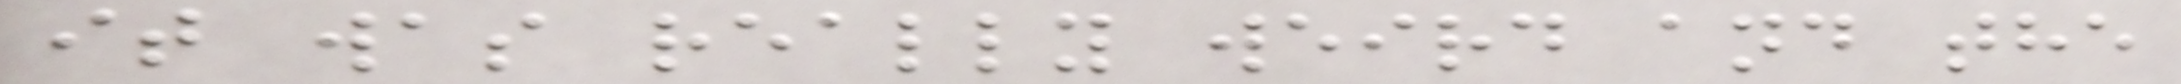it was really weird and the
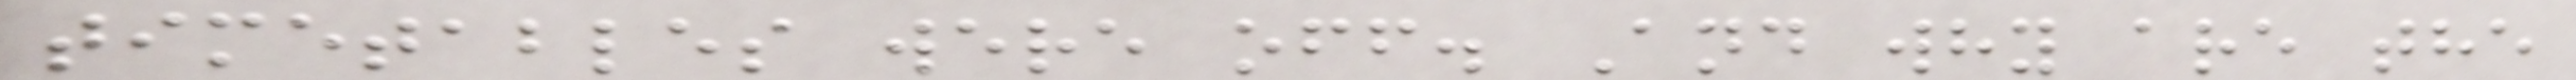timetables were off. And why are the
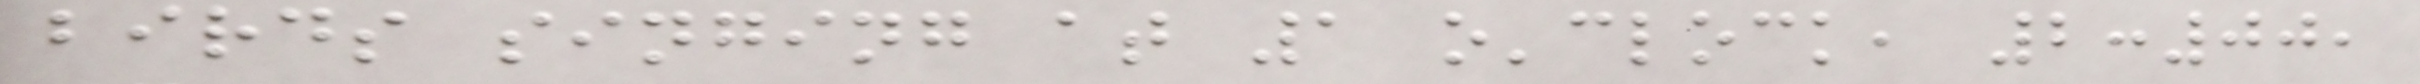birds singing at 1 o'clock, 2:00,
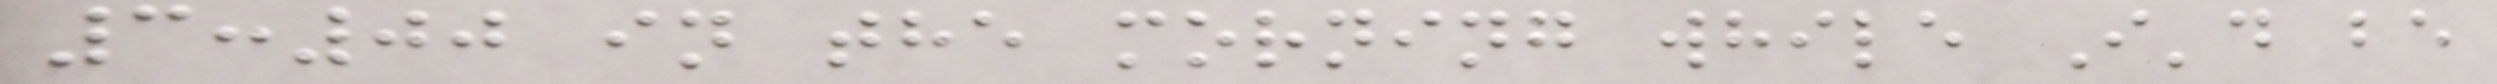3:00 in the morning while I'd be
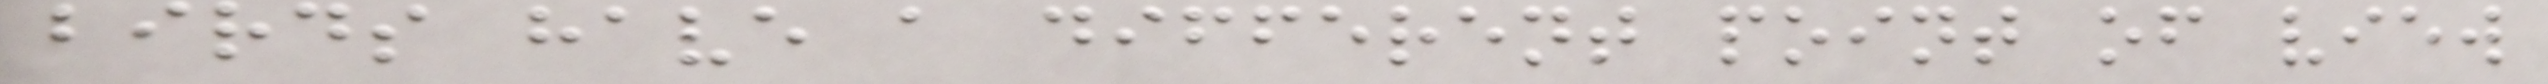birds have a different point of view
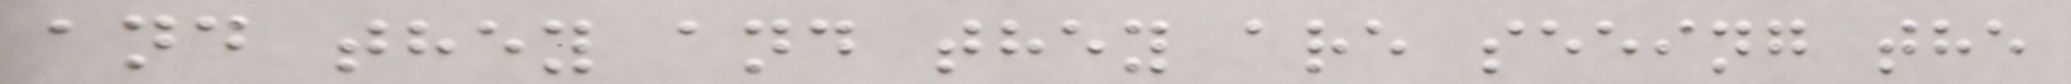and they and they are seeing the
